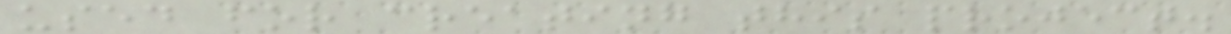used for creating this project.
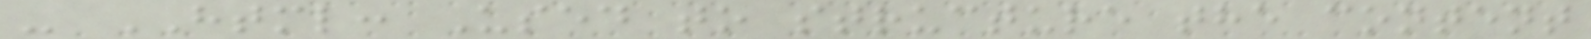- HTML: Used to structure the content
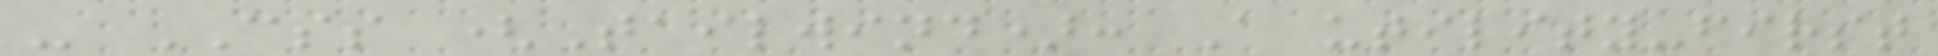- CSS (Tailwind): A utility-first
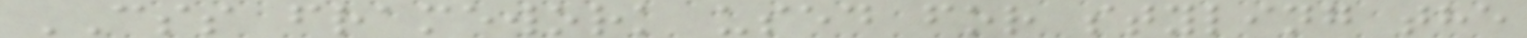CSS framework used for styling the
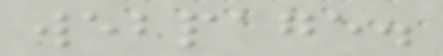webpage.
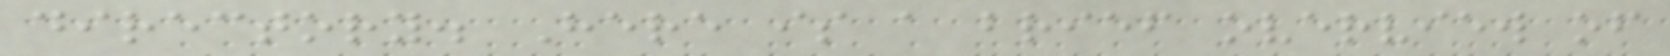directory. Here is a brief overview of
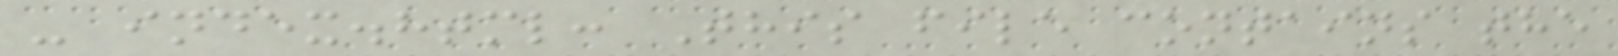- index.html: This file contains the
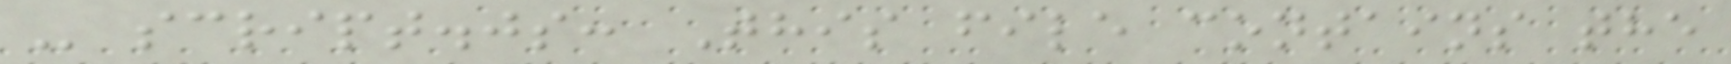- script.js: This file contains the
